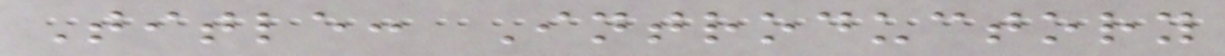Title: Introductory
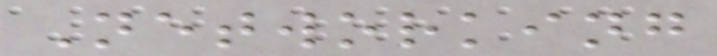Networking
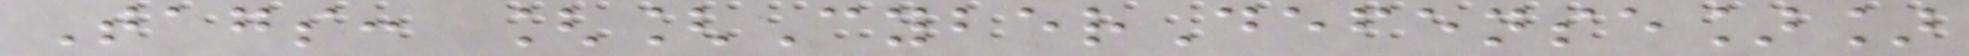Tags: [[CyberDefense]]
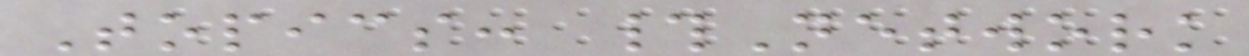Topics: #Network
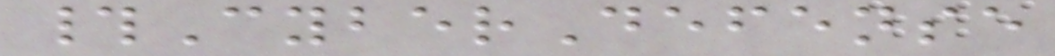#CyberDefense
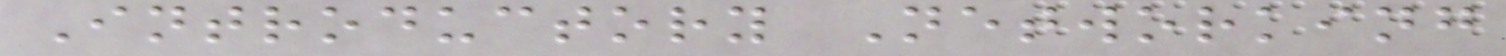Introductory Networking
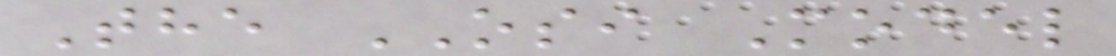The OSI Model
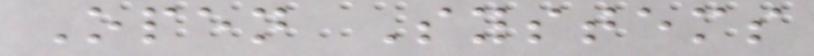Open Systems
